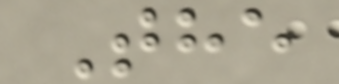The
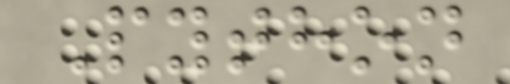Python
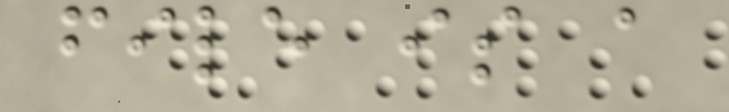file is a
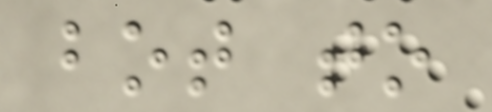bot to
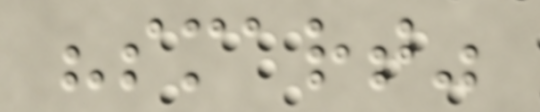"smart"
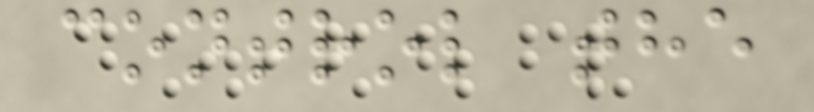control the
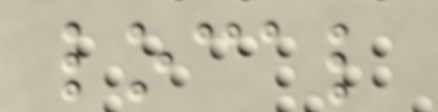local
